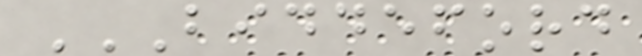BIDDEFORD
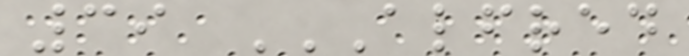39 ALFRED
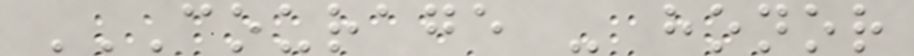COURAGE - HONOR
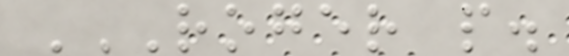ROGER P.
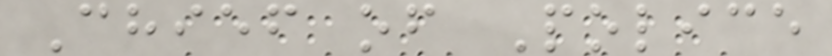Chief of Police
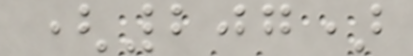(207)
